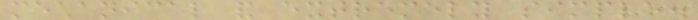mechanical and extremely simple.
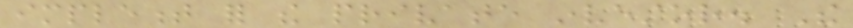implement for the private investor. The
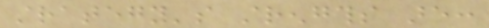strategy's strengths are:
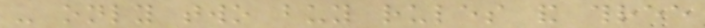- only two buy rules and three
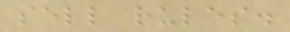sell rules.
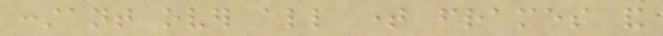constant over all time frames and
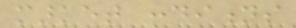market conditions
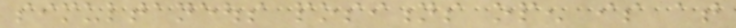simultaneous positions open is at
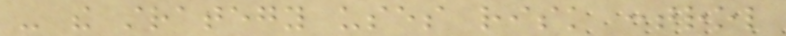- the strategy uses risk control
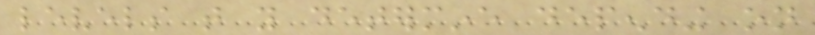levels that you determine depending on
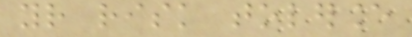your risk tolerance
